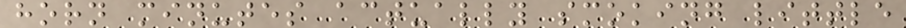horn minutes actually smoking little
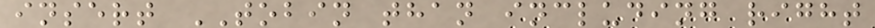insert TOBIN than including right
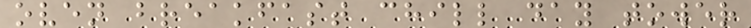oven breakfast chill day tower
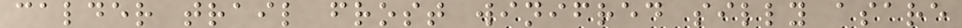calder trail frost winifred silly asare
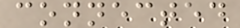connected
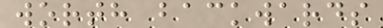worth backwards
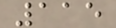115
